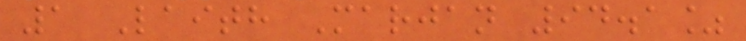1 Laith Marjan 94.1%
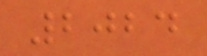2024
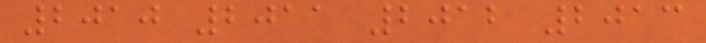2010 2011 2012 2013
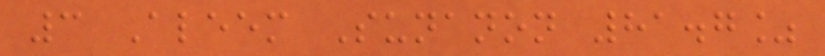3 Aleem Sunanon 81.7%
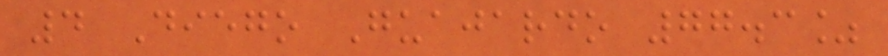4 Diego Guajardo 77.3%
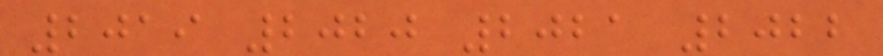2019 2020 2021 2022
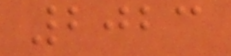2023
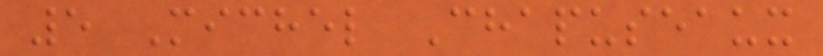5 Michel Chapuseaux
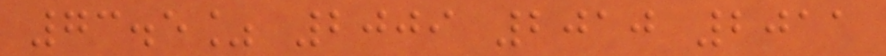73.5% 2009 2010 2011
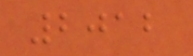2012
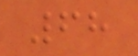68
